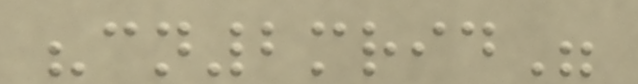"cn2mrid"
